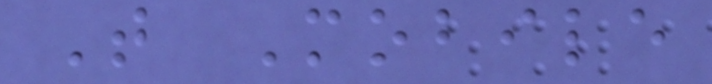T Mobile
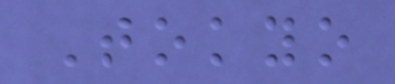Tokyo
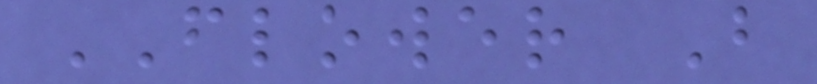FLOWER B
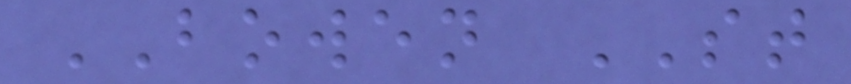BOWEN ST
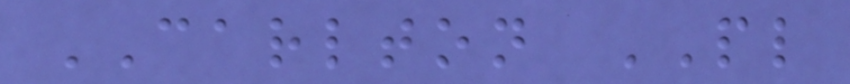CARLTON PL
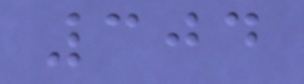304
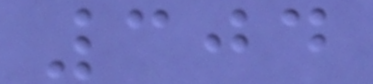304
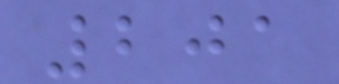201
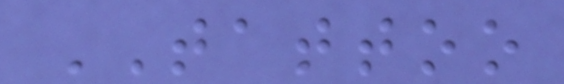TATTOO
